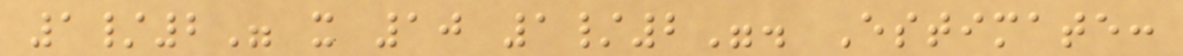1/2" x 10 1/2". Estimate:
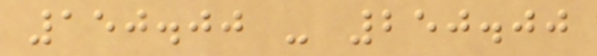150.00 - 250.00
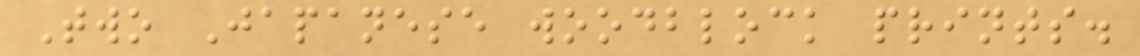Two Japanese woodblock prints.
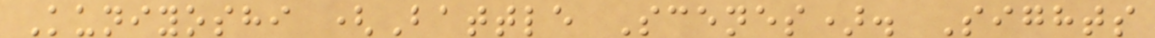Kuniyoshi (Battle Scenes). Sights
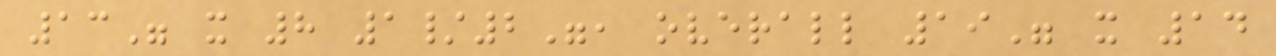13" x 8 1/2", overall 19" x 14
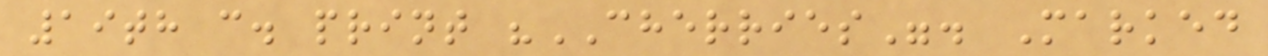19th c. print "CHERRIES". Marked
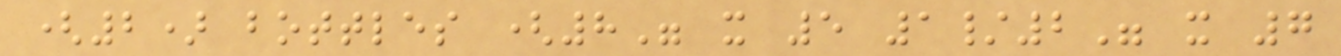(2) bottles (8" x 5 1/2" x 7
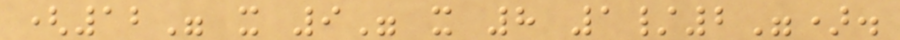(12" x 9" x 8 1/2").
